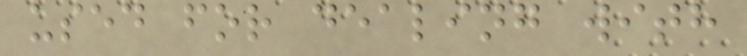used for dealing with
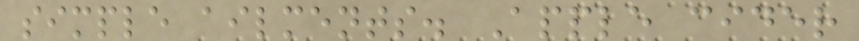simple ailments. Apple cider
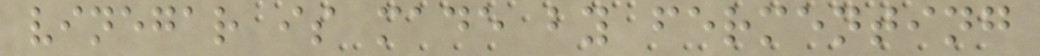vinegar is made by fermenting
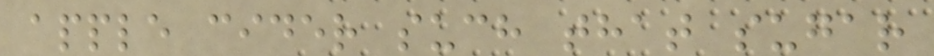apple cider such that sugar
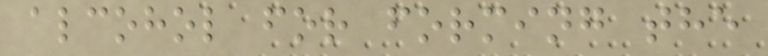alcohol for forming the
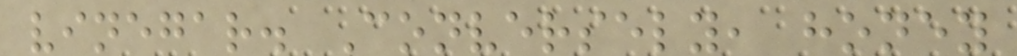vinegar. Conversely, honey
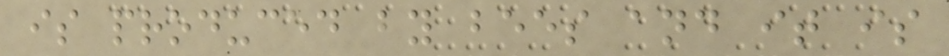is produced by bees and it is
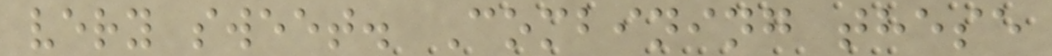very sweet. Combining these
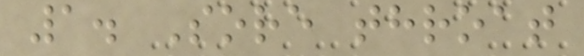1. Sore throat
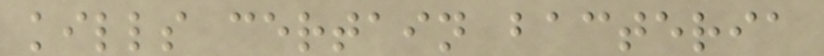kills certain bacteria
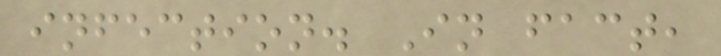infection. In fact,
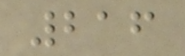216
